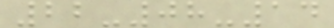22-08-14
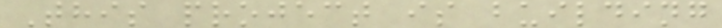This project is building
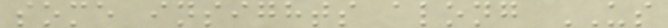some insights along US
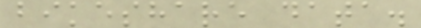bikeshare data.
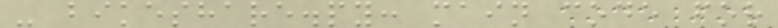- bikeshare.py: main code for
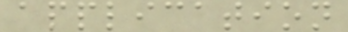application
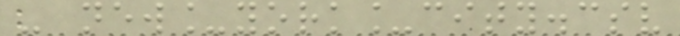- new_york_city.csv
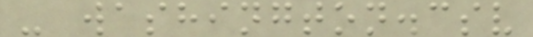- washington.csv
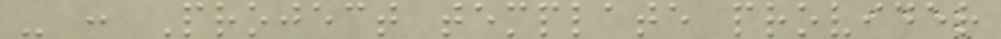- : Project template provider
